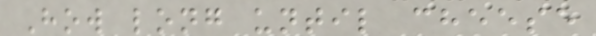How long until cheese
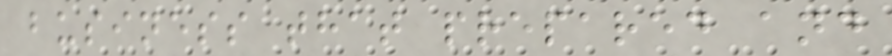business that prepared and
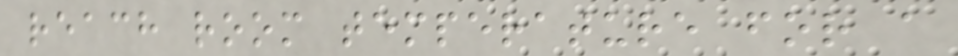reach room temperature for a
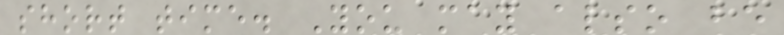short time. You may also be
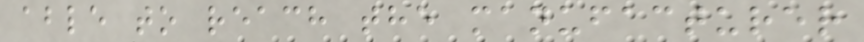able to reach the manufacturer
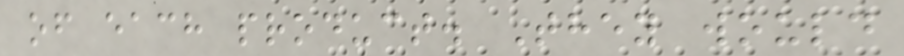of each product. They would
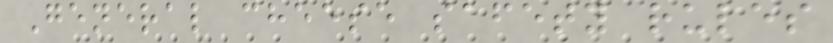General cheese safety rules
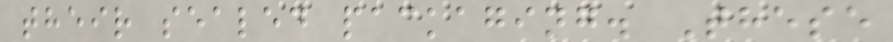their sealed packaging. These
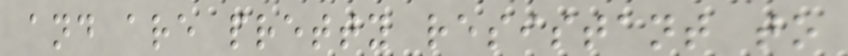and are pretty resistant to
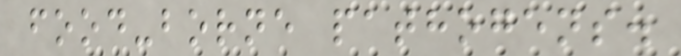food-borne pathogens.
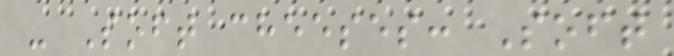- Soft cheeses: Soft
